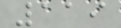119
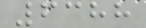6388
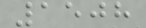1508
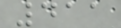411
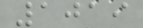1019
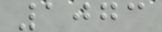1073
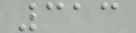313
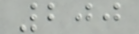200
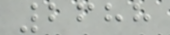2688
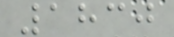1830
